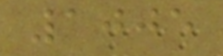1005
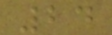24
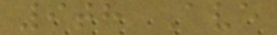9th Ave
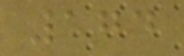174
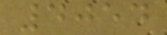4054
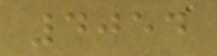4054
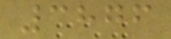3876
